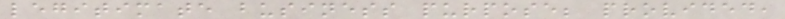legitimate business purpose; provided,
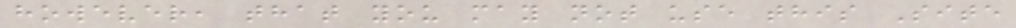however, that you may not use this Site
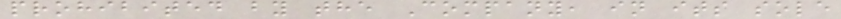prohibited by the Company, in its sole
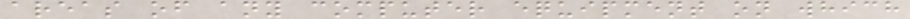areas of any computer equipment on which
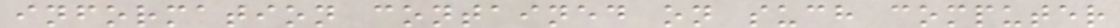information contained on such computer
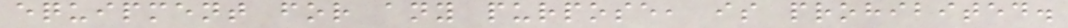equipment for any purpose, is prohibited.
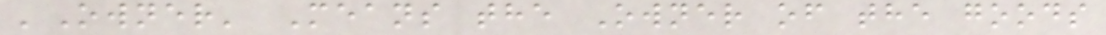'Owner' Means the Owner of the goods
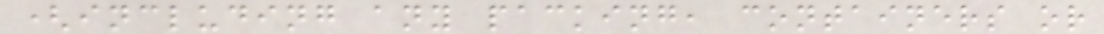(including any packing, containers or
